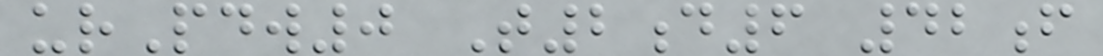urPdw0 T2d6 42f
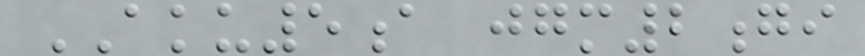AKU5a jgm2gi
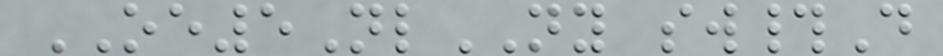OE5NlNY sw#D
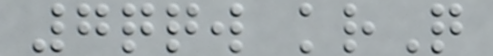7qqw krQ
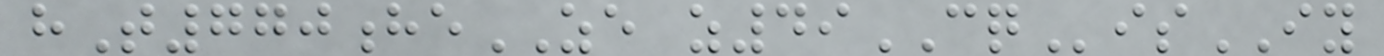hT770heZE z49CQisIY
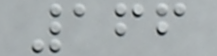166
